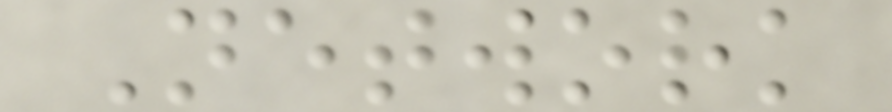Network
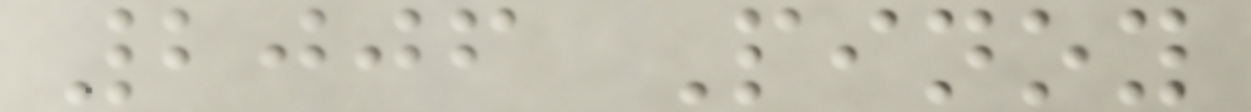2006 Pinoy
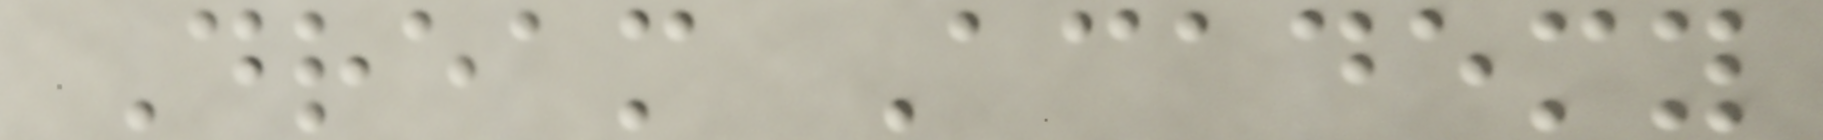Dream Academy
